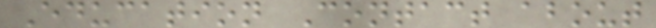Education Contact about
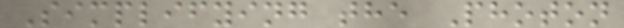Simplifying the Photon
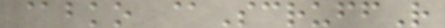@bko @ScruffR
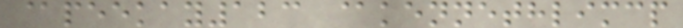@peekay123 @kennethlimcp
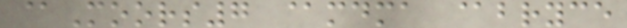@Moors7 @mdma @bryce
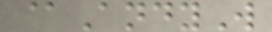@AndyW
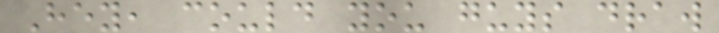Hey, could you guys draw
